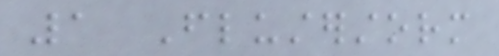1 Flusterstorm
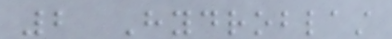2 Hydroblast
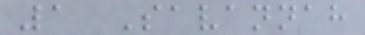1 Savannah
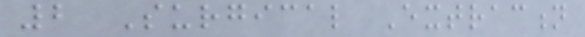2 Surgical Extraction
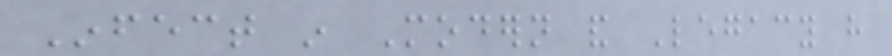Infect in Modern and Legacy have
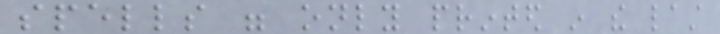spells were only printed in the last
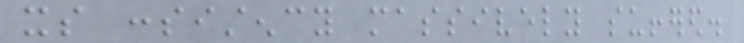its consistency massively suffered.
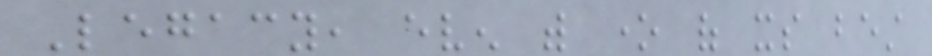Legacy, even with one of its best
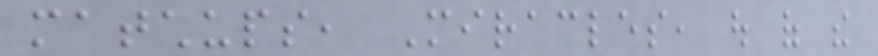matchups, Miracles, out of the
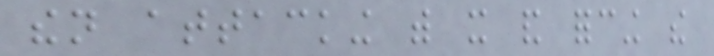then attacking with it and forcing the
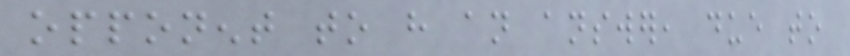opponent to have an answer, due to
